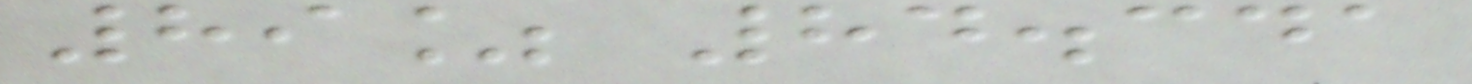89% 84.341
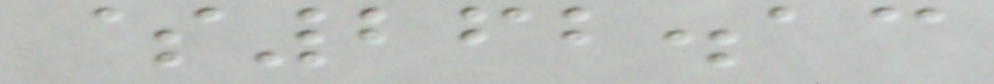$262.13
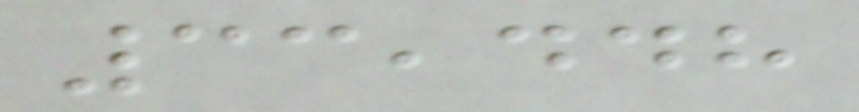33,448
